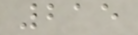215
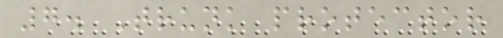7. Trunk protector
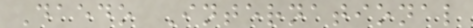Daedo International
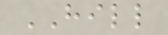HILL
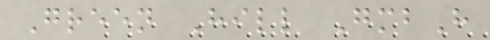Green Hill GmbH
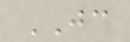JC
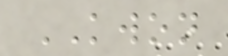KWON
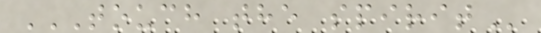TOUCH THE SPIRIT
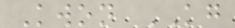Kwon KG
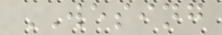WESING
